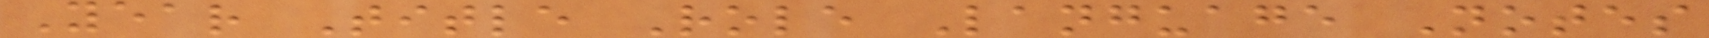Year Title Role Language Notes
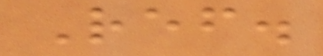Ref.
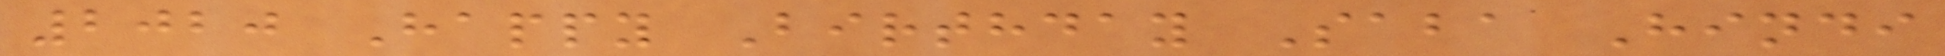2020 Happy Birthday Saba Hindi
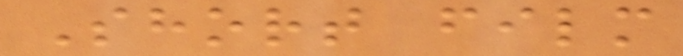Short film
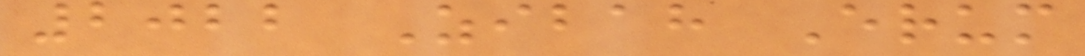2022 Zibah Erum
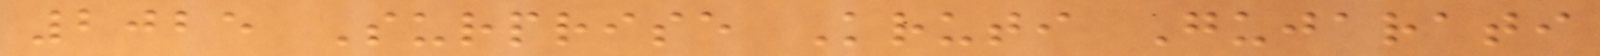2025 Surprise Kruti Gujarati
